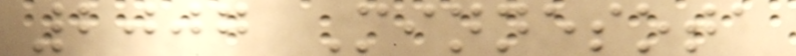2007 Minnesota
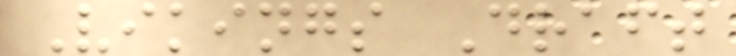Vikings Draft
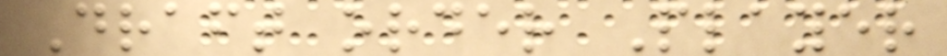Draft order Player
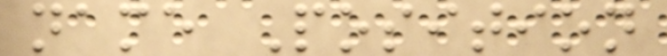name Position
